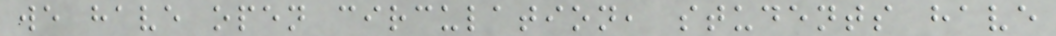we have open circulation, students have
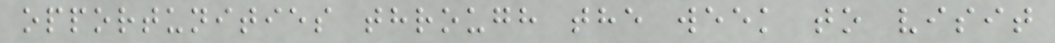opportunities through the week to visit
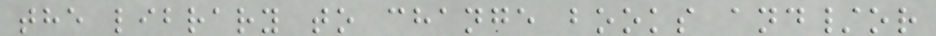the library to change books and/or
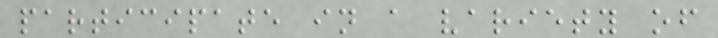participate in a variety of
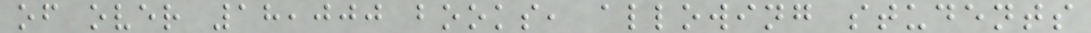of over 18,000 books, allowing students
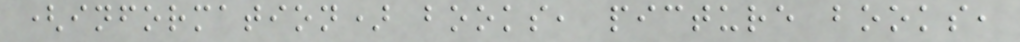(information) books, picture books,
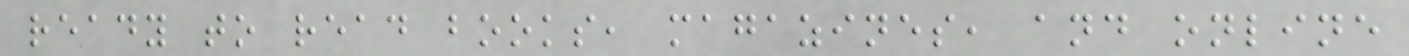ready to read books, magazines, and online
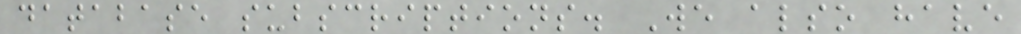database subscriptions. We also have
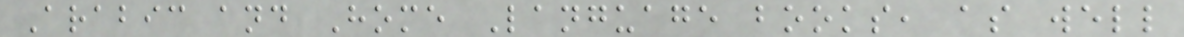Arabic and Home Language books, as well
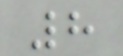8
